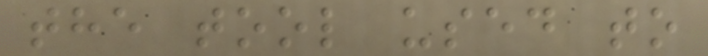the tool used to
